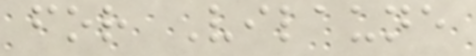for Vilaune
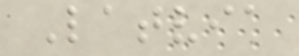Latvia
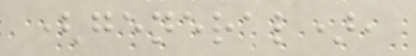(general),
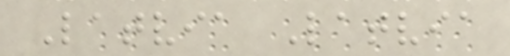Latvia Latvia
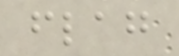flag
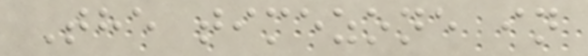The timezone in
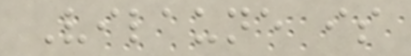Vilaune is
